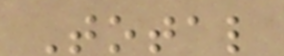Total
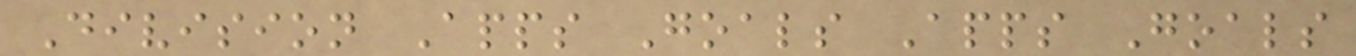Division Apps Goals Apps Goals
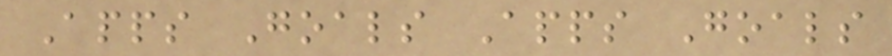Apps Goals Apps Goals
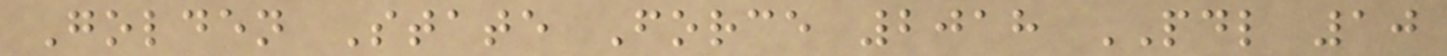Golden State Force 2018 PDL 10
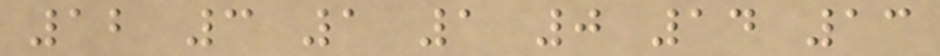12 3 1 1 0 14 13
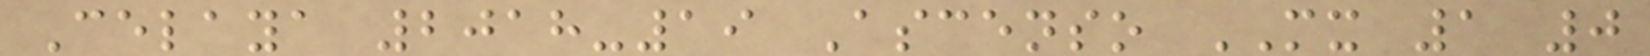Celaya 2018-19 Ascenso MX 1 0
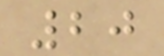20
